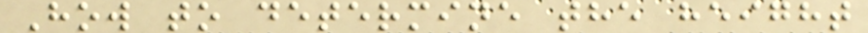How to determine the height
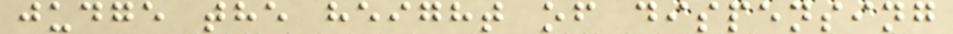judge the height of dispensing
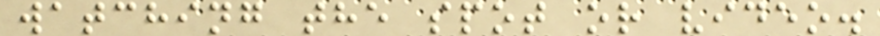watching the spot or video.
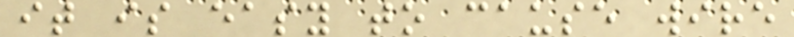it is easy to cause wire
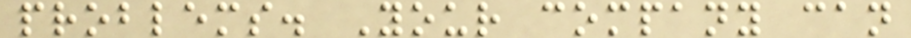problems. Your company can
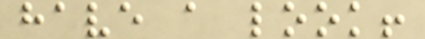have a look!
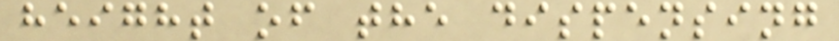height of the dispensing
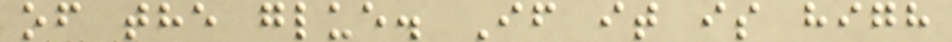of the glue. If it is high
